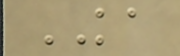KA
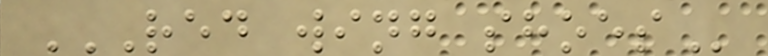RED WING SHOES
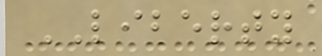LIBERTY
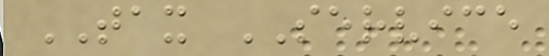TAX SERVICE
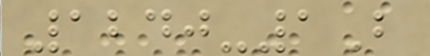1240-1B
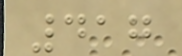417
